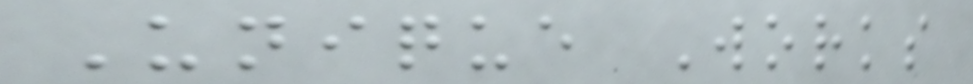Unique Works
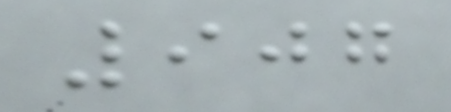907
